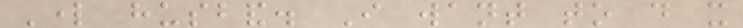Lord husband. I want to do it
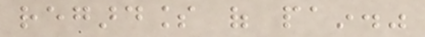regardless of pain."
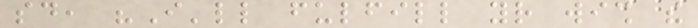said, "I'll fulfill your wish the
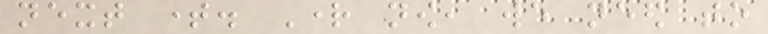next time. Right now, we need to
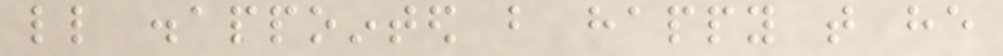little disappointed but happy that he
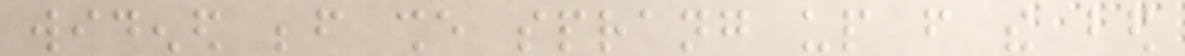widened before she sprang up from the bed
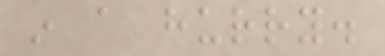in a hurry.
